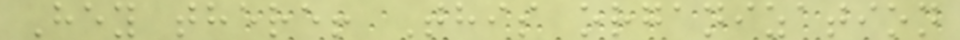Hey there! This organization
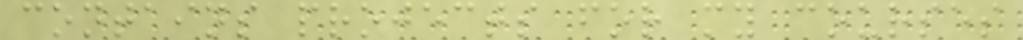contains projects for my courses
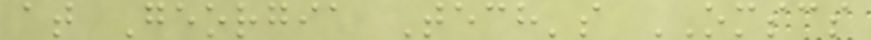at Georgia Tech's OMSCS
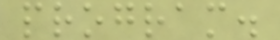program.
